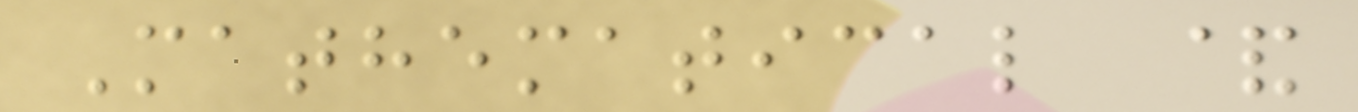Mathematical &
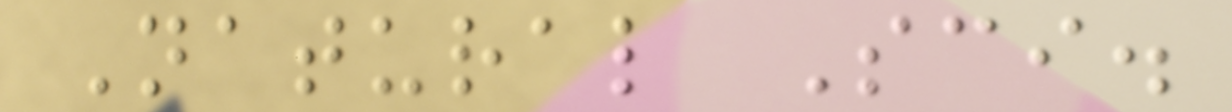Natural Sci.
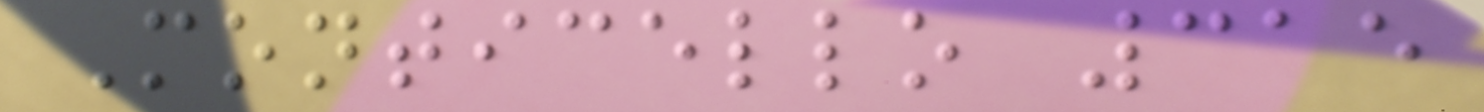Monticello 315
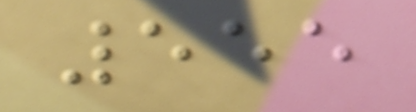555
